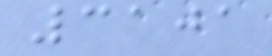3101
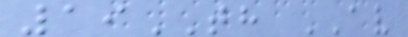19TH AV
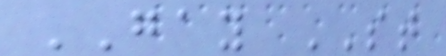GAY ST
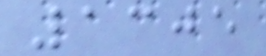1305
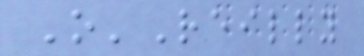O'Reilly
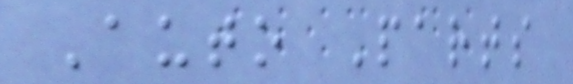Auto Parts
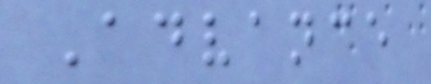Advance
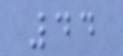44
